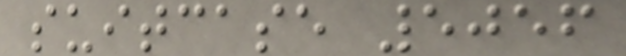suitcase 5056
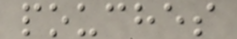pouches
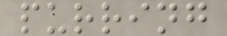purring
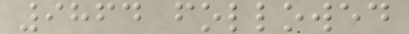9864 followed
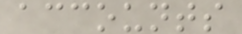accounts
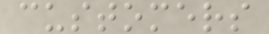customers
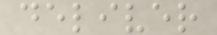deliver
